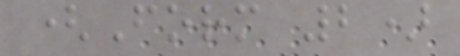(Form 2)
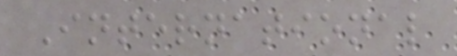International
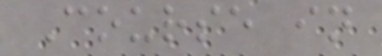Course in
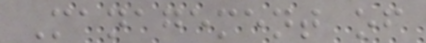Management of
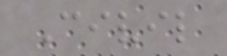Civil
